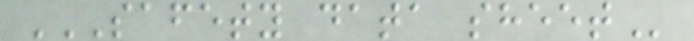SAFETY DATA SHEET
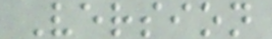Version
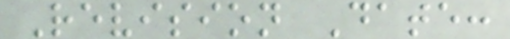Revision Date:
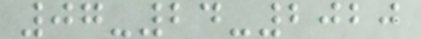07-24-2020
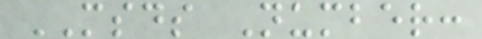MSDS Number:
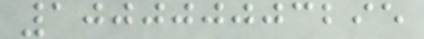100000003295
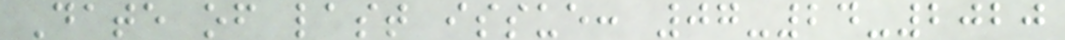Date of last issue: 07-24-2020
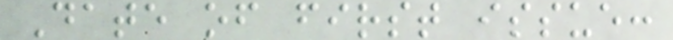Date of first issue:
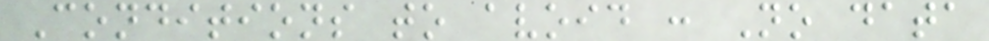Conditions to avoid : No data
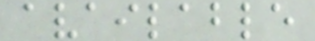available
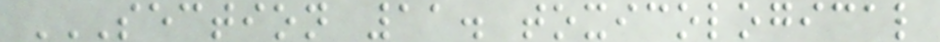SECTION 11. TOXICOLOGICAL
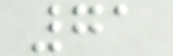71
